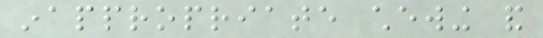inappropriate chewing and
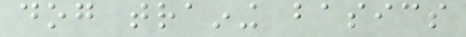dog training basics
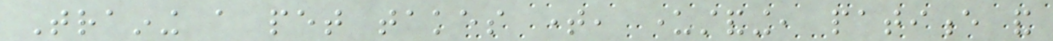Training a pet takes time, understanding, patience and
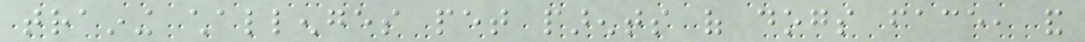training challenges pet parents of dogs face, and
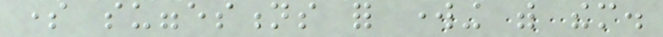some suggestions for working with them.
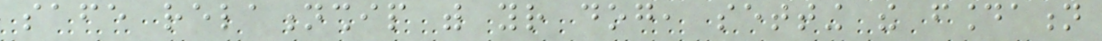safe relationship with your dog, setting the foundation
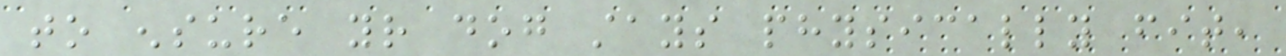to ensure your dog stays physically fit,
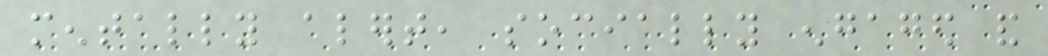mentally alert, socially engaged and
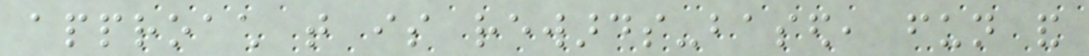approach that is rewards-based, fun and
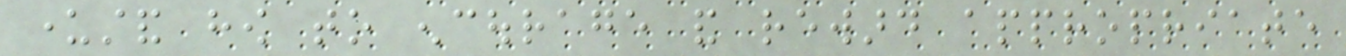understand how to encourage and reward appropriate
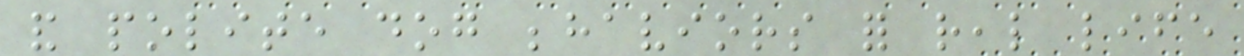and polite dog behaviors for real life
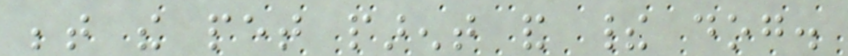between the pet parent and their dog.
